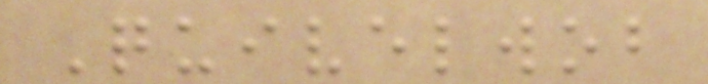Quivelwob
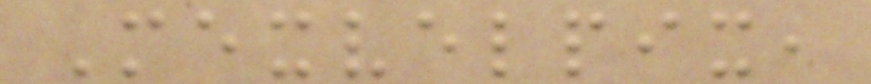Mexvelpix,
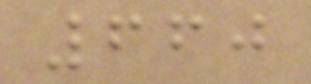660
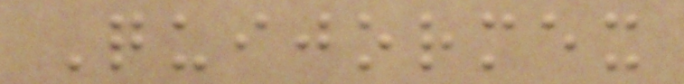Quijormex
